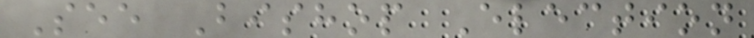See Bishop Election
